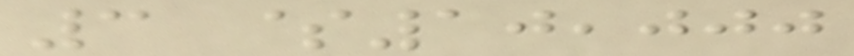3 $10,000
